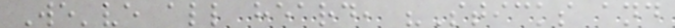We've all heard, "Sticks and
